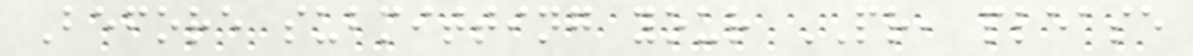Before submitting your PR, please
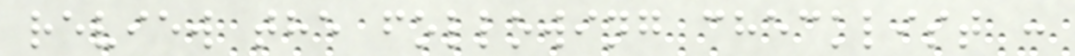review the following checklist :
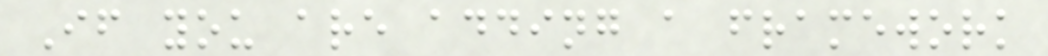If you are adding a framework
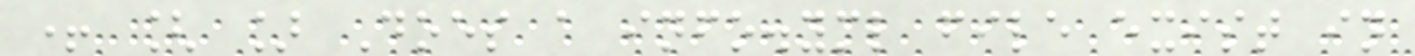+ [ ] Does a info.yml file exist in
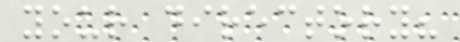your directory?
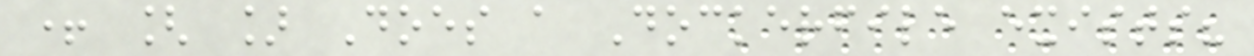+ [ ] Does a Dockerfile exists?
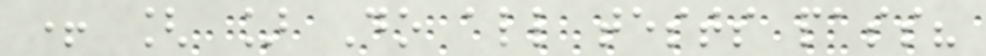+ [ ] Do all tests pass?
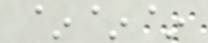~~~
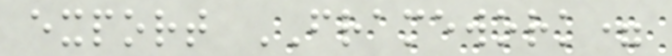export FRAMEWORK=
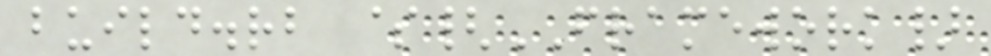build.rb ${FRAMEWORK}
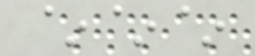~~~
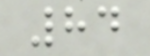84
